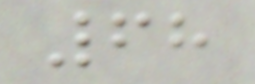68
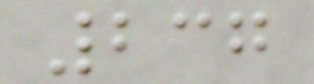237
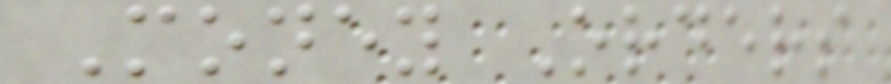Money Orders
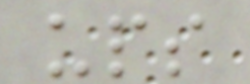ups
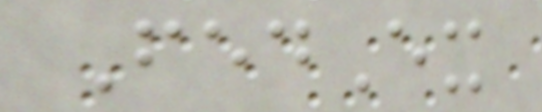FedEx
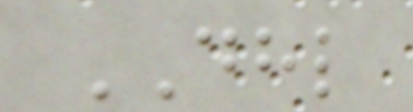DHL
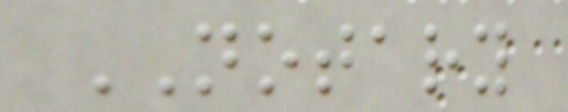NOTARY
